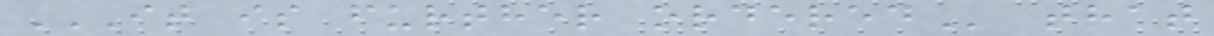IT IS FURTHER ORDERED that
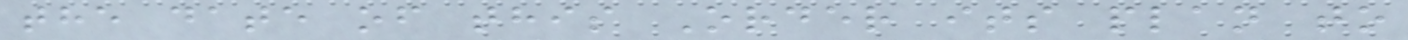the date of this Order its plan to
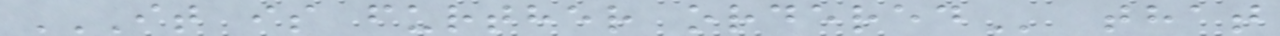IT IS FURTHER ORDERED that
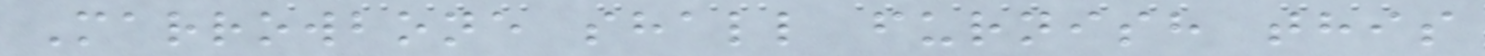Marrowbone shall furnish this
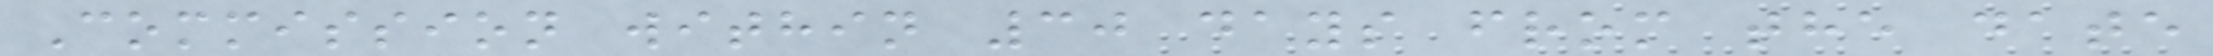Commission within 30 days from the date
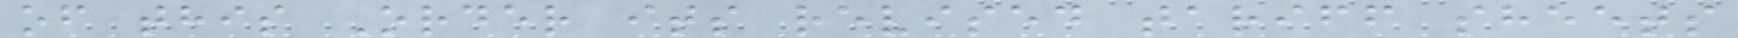of this Order its revised tariff sheets
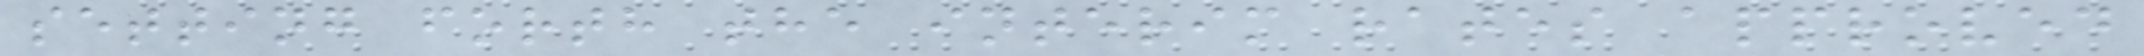setting forth the interim rates approved
